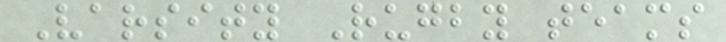Varsity Rugby teams
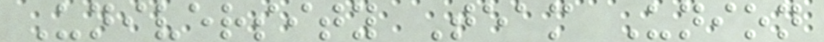University Team Union
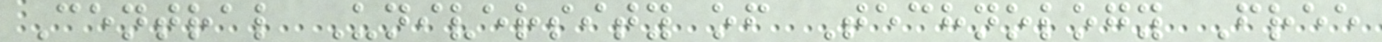Central University of Technology Free
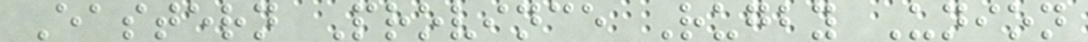Eastern Province Rugby Union
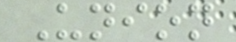Union
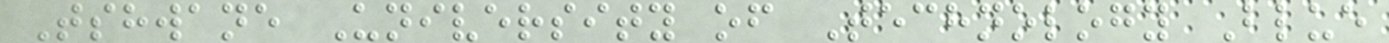Tshwane University of Technology Blue
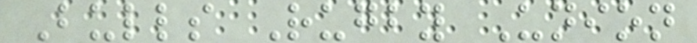Bulls Rugby Union
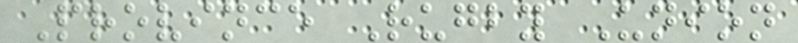Province Rugby Union
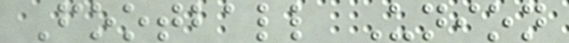Football Union
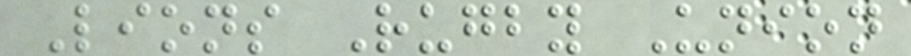Lions Rugby Union
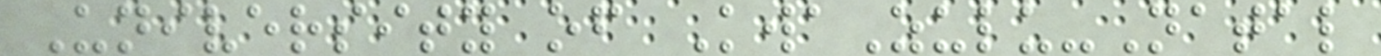University of KwaZulu-Natal
